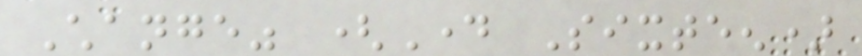Change" (Day Sixteen)
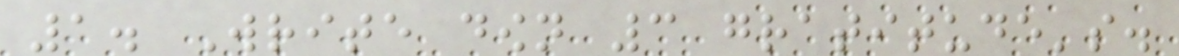1. Write down 3 gratitude's.
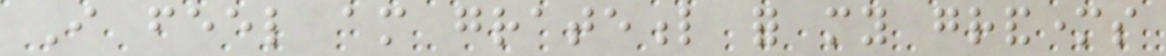I feel am grateful for my grandmothers
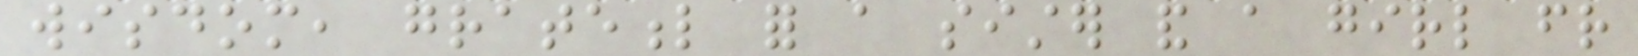wisdom, grateful for a sister and a girl friend
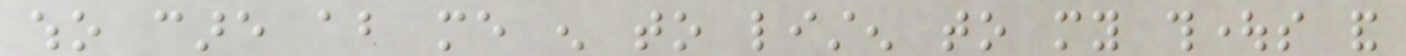who care about me enough to listen to my thoughts and
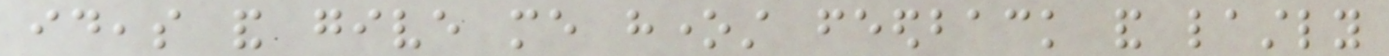ideas and give me honest feedback and lastly
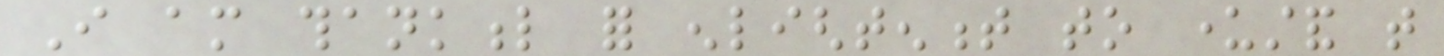I am thankful for enlightenment to understand that
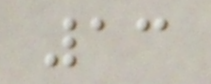13
